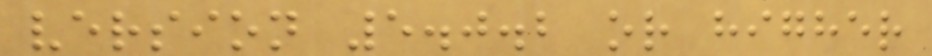version 5.0.2 or higher
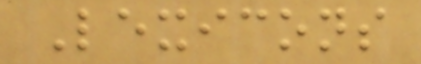Lexicons
